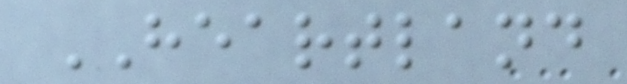HEARTLAND
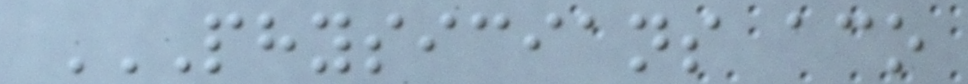PHYSICIANS ACO
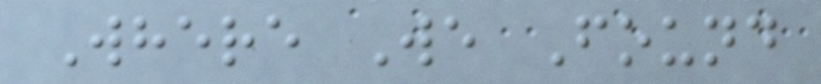Where We Found
